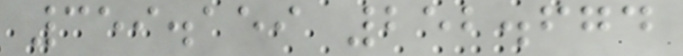359.159 252.674
